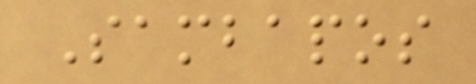Sambapos
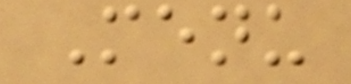Menu
